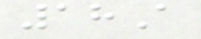18A
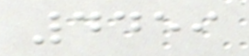4459
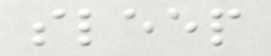sleep
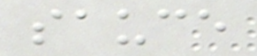sauce
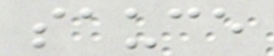sauce
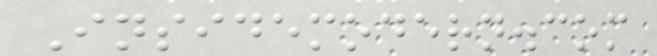Insidemodern.com
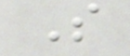S
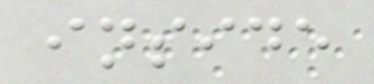inside
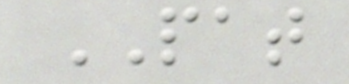PAT
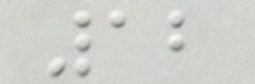12
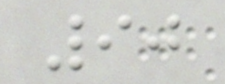90
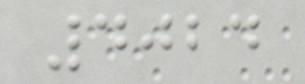4024
